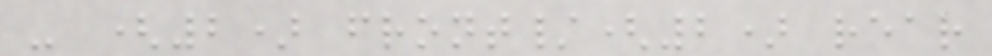- (2) front/(2) rear
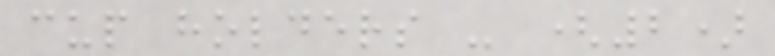cup holders - (2)
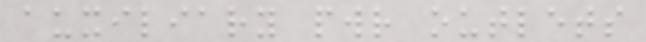auxiliary pwr outlets
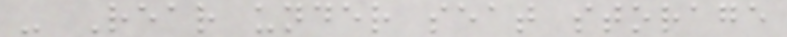- Rear under seat storage
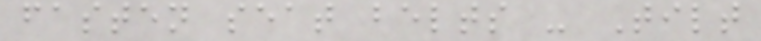fasten seat belts - Tilt
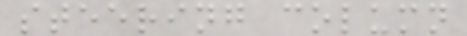steering column
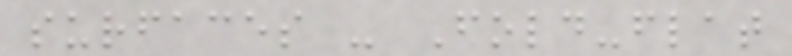surfaces - Fold-flat
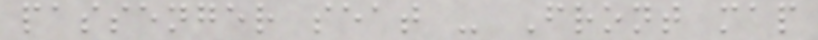passenger seat - Front map
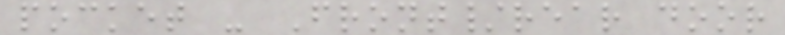pocket - Front/rear door
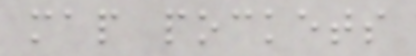map pockets
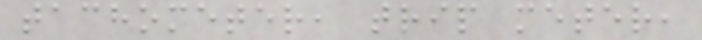tachometer, trip meter,
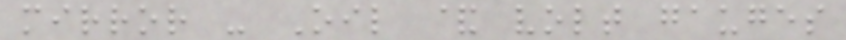mirror - Oil & volt gauges
